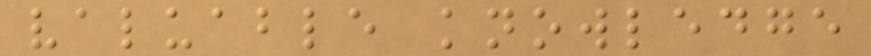valuable knowledge
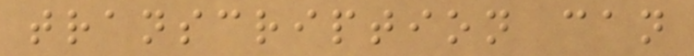transcription can
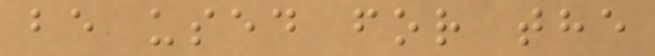be used for the
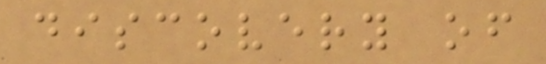discovery of
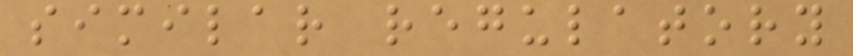similar regulatory
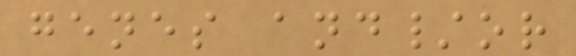genes and/or
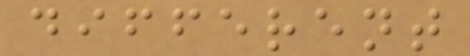different
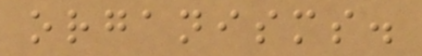organisms.
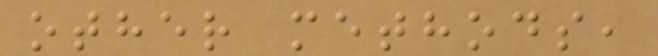other methods,
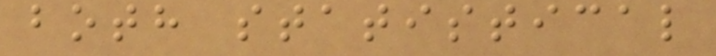both statistical
